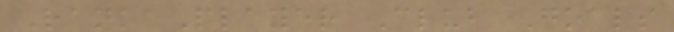Rank Player Club Goals
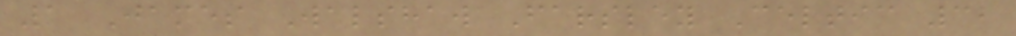1 James Walshaw Farsley Celtic 32
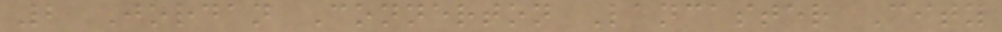2 Jordan Connerton Lancaster City
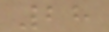28
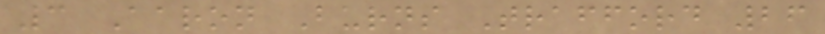3 Aaron Burns Trafford 26
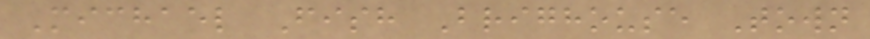Michael Fish Brighouse Town
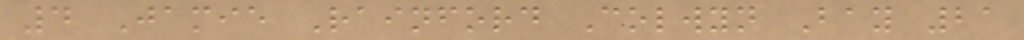4 Jamie Rainford Colwyn Bay 21
